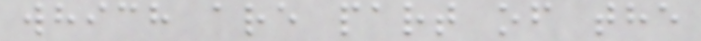which are part of the
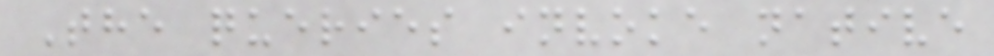The queries invoke native
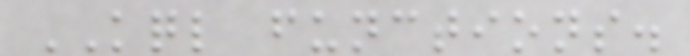KQL functions.
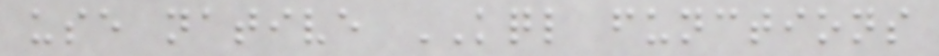use native KQL functions
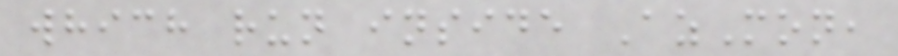which run inside AzMon,
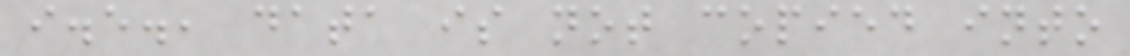i.e., data is not copied into
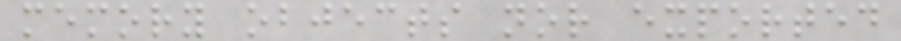memory objects nor exported
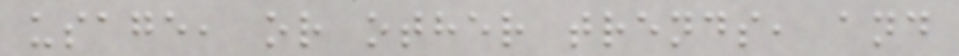usage, or other trends, and
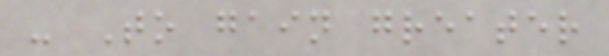- To gain greater
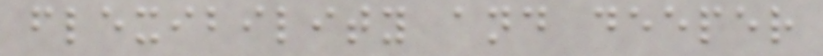flexibility and deeper
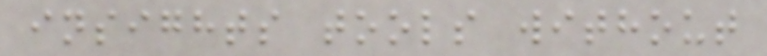insights tools without
